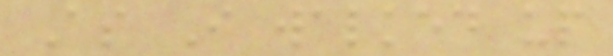As I walked up
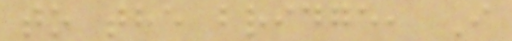to the bridge, I
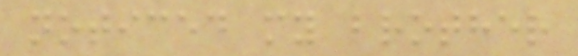noticed my brother
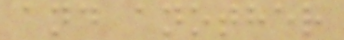and another
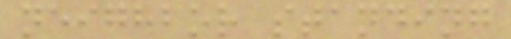neighbor standing
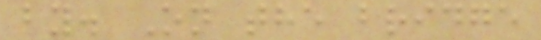by. On the bridge
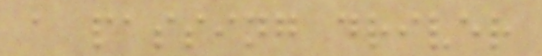a passing driver
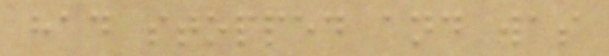had stopped and was
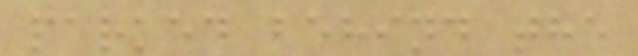parked behind the
